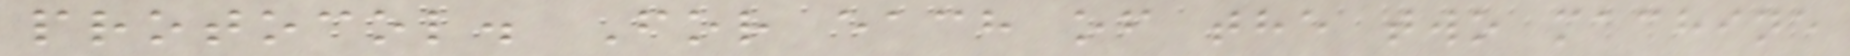protocol. For each of the two machine
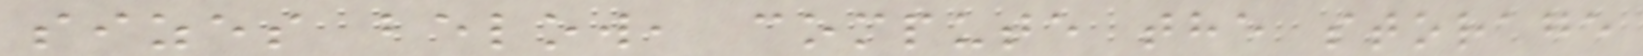sizes below, compute the storage
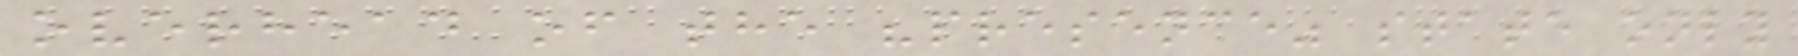overhead of the "presence" state only
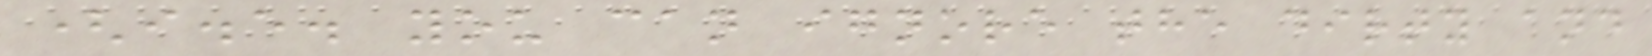(i.e. you can ignore the dirty and
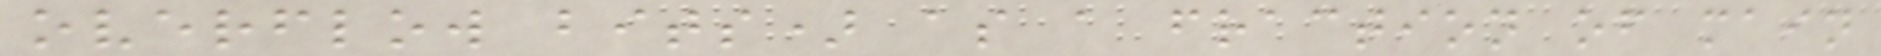overflow bits) as a fraction of main
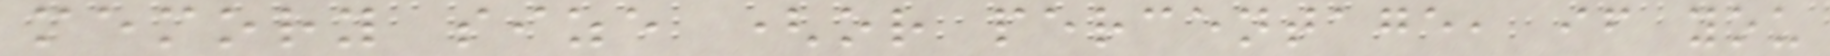memory size (or percentage, if you
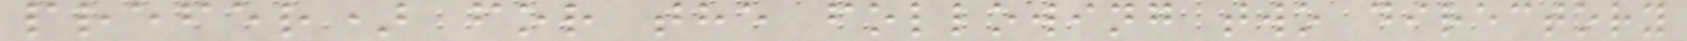prefer) for the following two directory
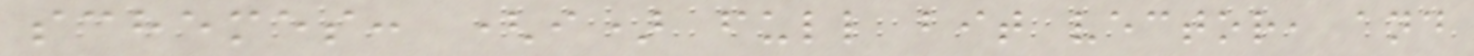schemes: (i) full bit vector, and
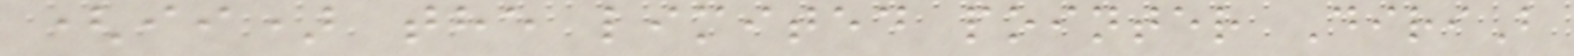(ii) the limited pointer DiriB
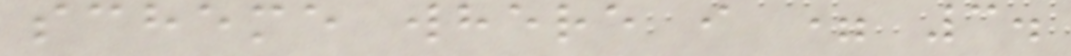scheme where i = 3.
